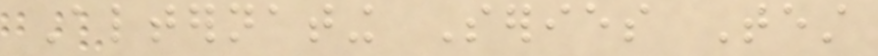Alternating Series Test
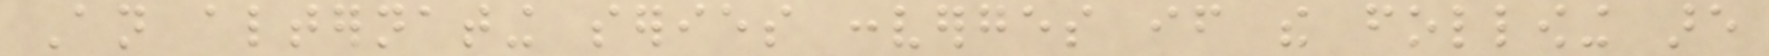An alternating series converges if the following are
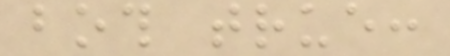both true:
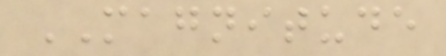MAGNITUDE
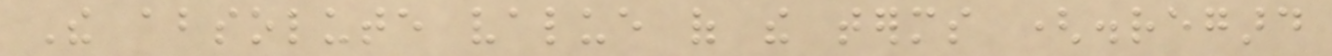The absolute value of the terms (disregard
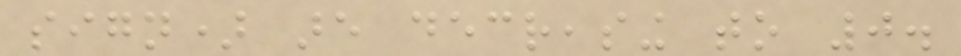sign) are decreasing to 0.
